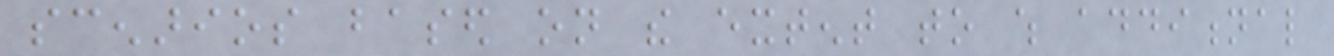scenarios based on the extent to which additional
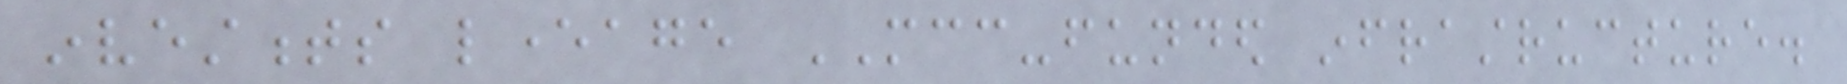investments leverage MCC-funded infrastructure.
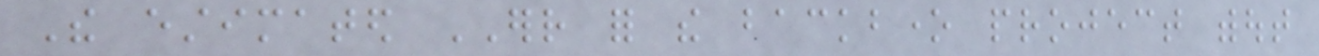The estimated ERR for the backbone project without
